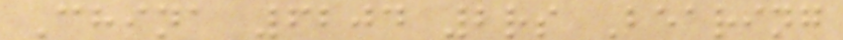China 6204 2rs Bearing
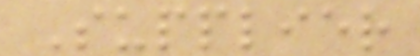Supplier
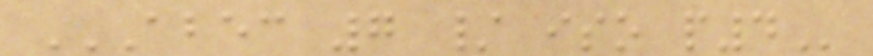ABEC 7 / ISO P4
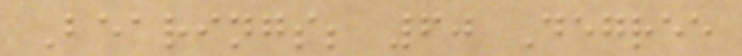Bearings; 60 Degree
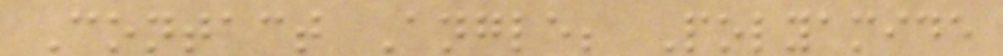Contact Angle; Polyamide
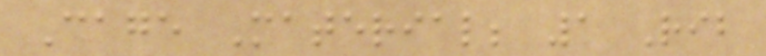Cage Material; 1 Rib
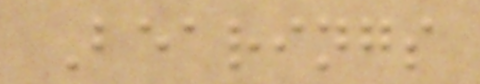Bearings
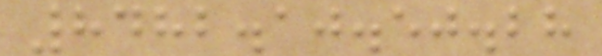8482.10.50.28
